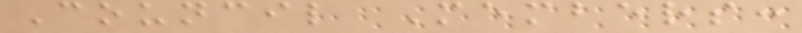Council Members:
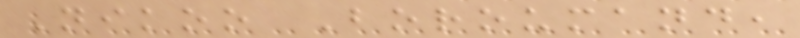Nikoo Boroumand,
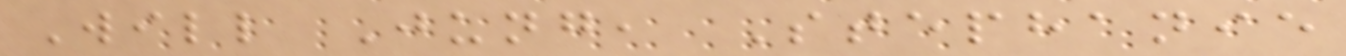Will Jung, Stephanie
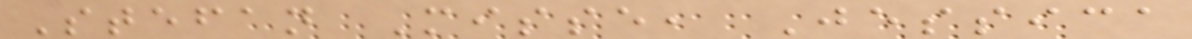Stefan Misse, Jessica
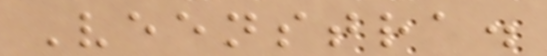Veenstra.
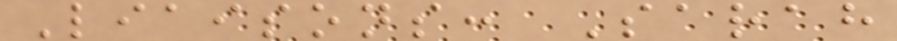Liaisons: Sarah
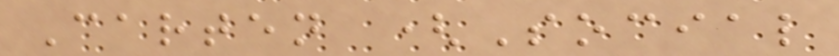Carten (Social
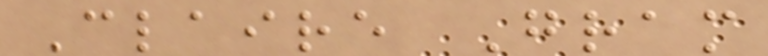Claire Gram
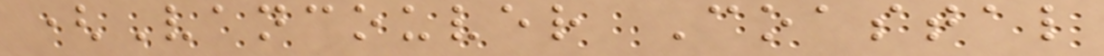(Vancouver Coastal
